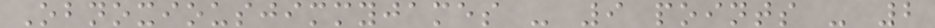Obnoxiousjimmyjames - 9 points - 2
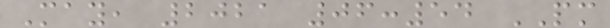May, 2021 06:54 PM
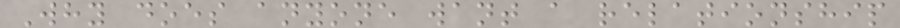Why does anyone want a relationship
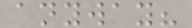anyway?
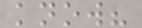know?
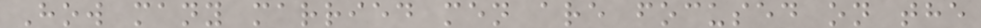How many married men are focused on the
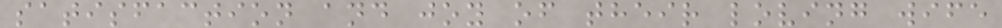satisfaction and joy of their loving wife
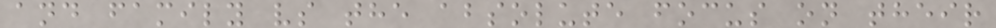and family vs the absolute focus on their
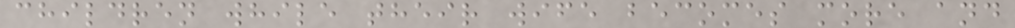children while their wife becomes more and
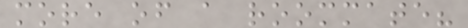more of a roommate?
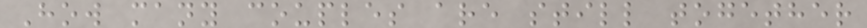How many couples are still together
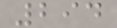294
